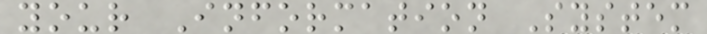your Information System
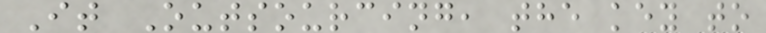It Outsourcing, the key to
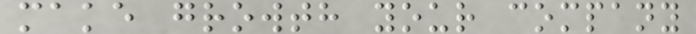make growth your company
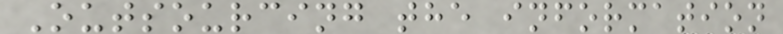Outsourcing the information
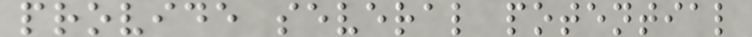provide several potential
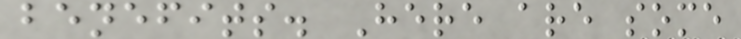benefits. Here are some
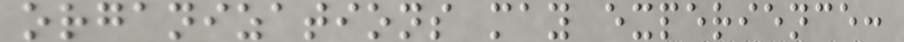organizations may experience:
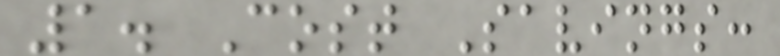1. Cost Savings:
